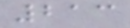213
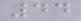44
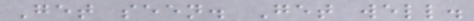Get seen. Get well.
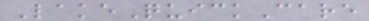LakeQuickCare
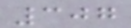307
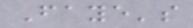Faye's
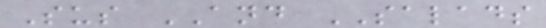Sus AND SALADS
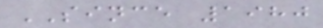SINCE 1980
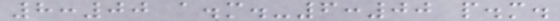8:00 a.m.-6:00 p.m.
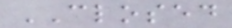CLOSED
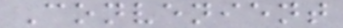Convenient
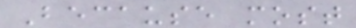Because most
